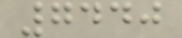7440
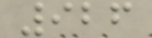926
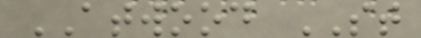ATWOOD ST
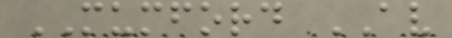MUMFORD AV
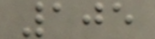105
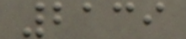2139
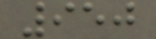950
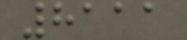8111
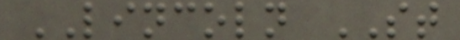LINCOLN ST
